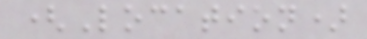(Location)
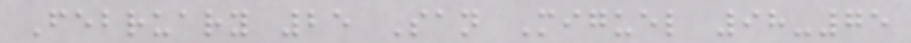February 25 San Miguel 98-75
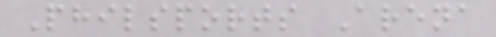Philsports Arena
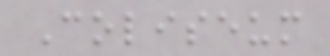Coliseum
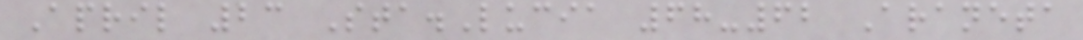April 23 Sta.Lucia 68-62 Araneta
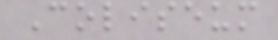Coliseum
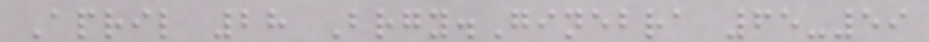April 28 Brgy.Ginebra 65-59
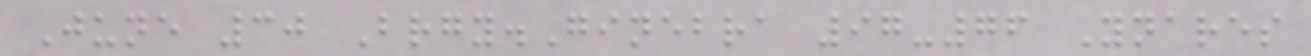June 30 Brgy.Ginebra 97-76 Ynares
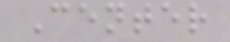Center
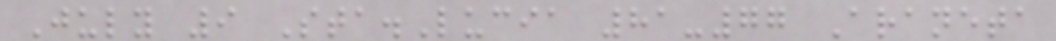July 9 Sta.Lucia 81-77 Araneta
